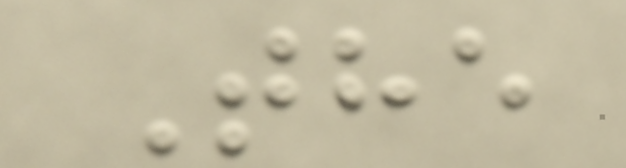The
